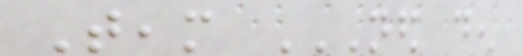Team NED DEN
